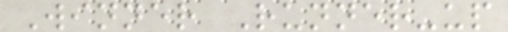Winner Runner-up
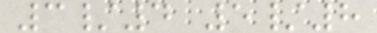3/4 5/8
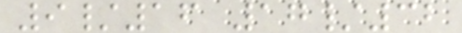9/16 17/32
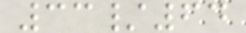33/64
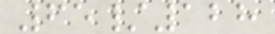65/128
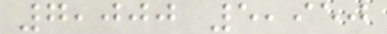7,000 5,950
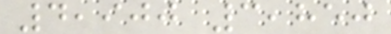4,900 3,850
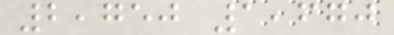2,750 1,670
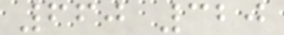660 320
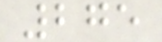275
